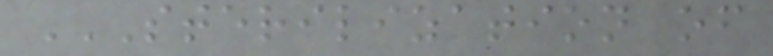STERILIZATION OF
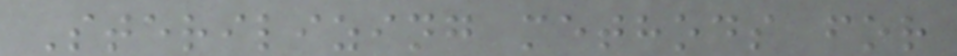Sterilizing methods for
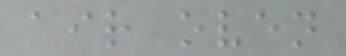air oven
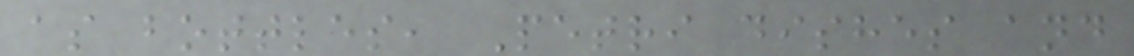as bottles, Petri dishes and
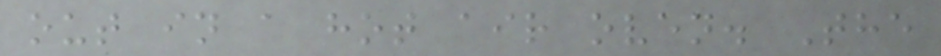out in a hot air oven. The
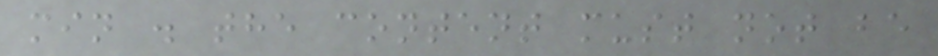min . the content must not be
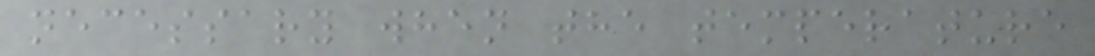necessary when the temperature
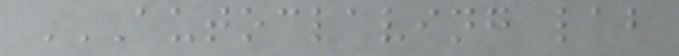AUTOCLAVING LAB
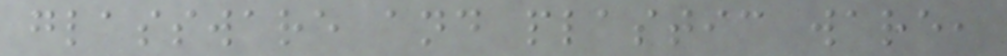glassware and plastic ware,
